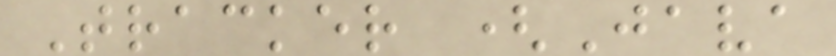Tracker (Java
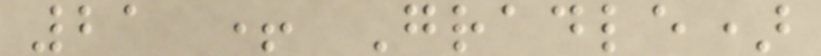21 + Gradle)
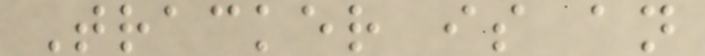Tracker is an
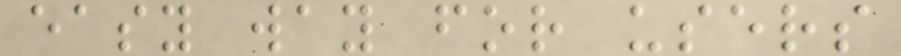easy way for users
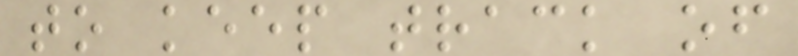to keep track of
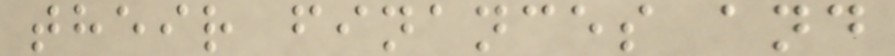their finances and
